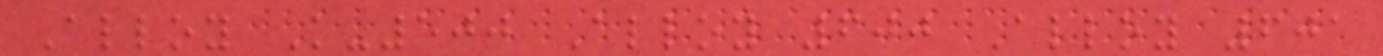Alloy K-500 Alloy 600 Alloy 601
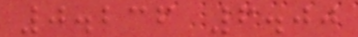0.236 6.00
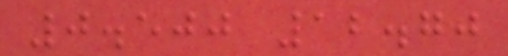0.500 12.70
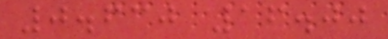0.630 16.00
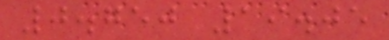0.750 19.05
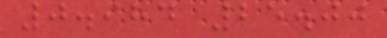0.984 25.00
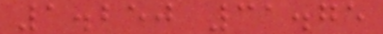1.250 31.75
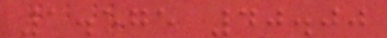1.575 40.00
